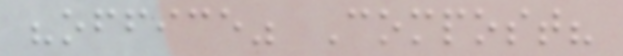"office" Compost?
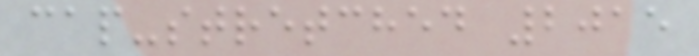cap-stretched 2015
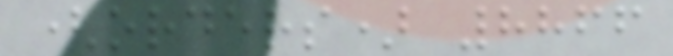(orders) 8866
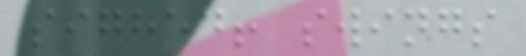sighed! swings
